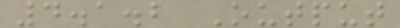4.1.2 Output
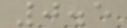0.5
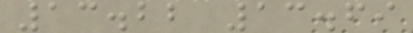13.22 13.69
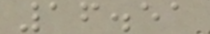16.51
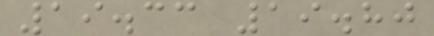19.33 19.80
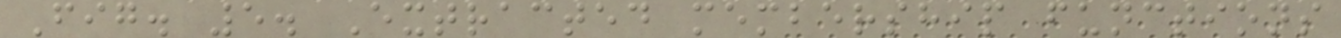Fig. 5. Extracted membership functions
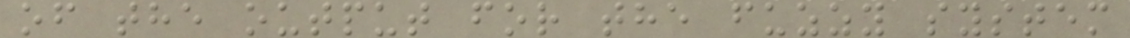of the output for the fuzzy system
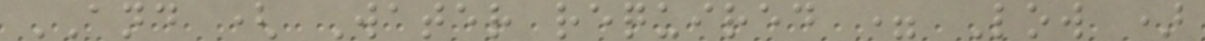AND ( Water required = Low )
